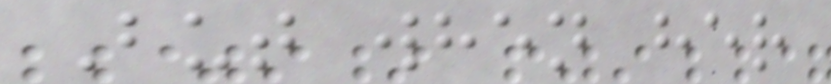But when her
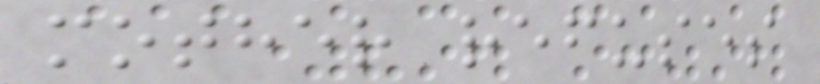mother refuses
